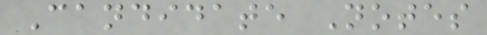Candidate Notes
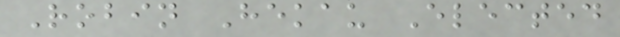Robin Hekau Elected
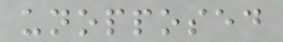unopposed
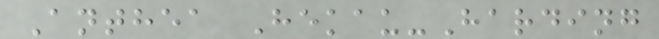Anthea Hekau-Harding
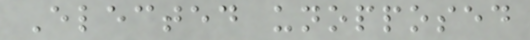Elected unopposed
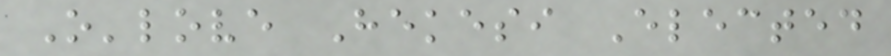O'love Hekesi Elected
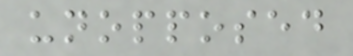unopposed
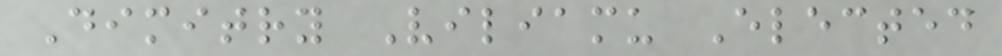Dimitry Viliamu Elected
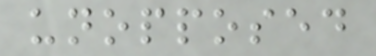unopposed
